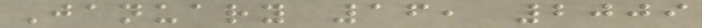January 16, 2009
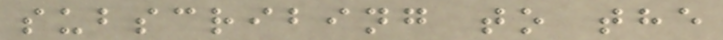subscribing to the
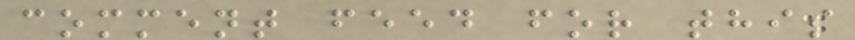comment feed for this
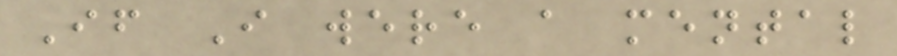If I were a mental
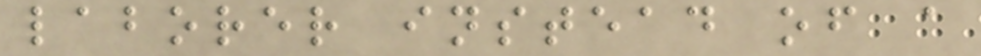laborer instead of a
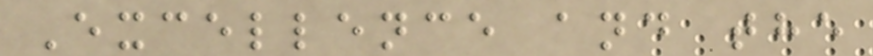Excellence and the
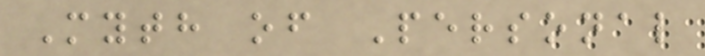Myth of Personal
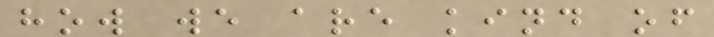how we are kind of
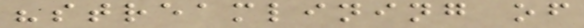"streamlining of
